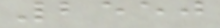2550
